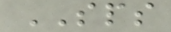SPS
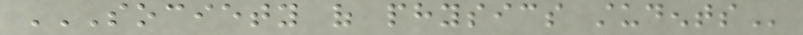SOCIETY OF PHYSICS STUDENTS
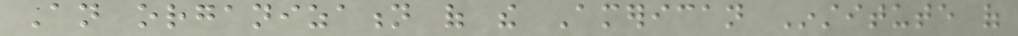An organization of the American Institute of
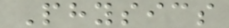Physics
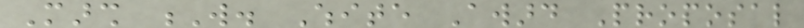Marsh W. White Award Proposal
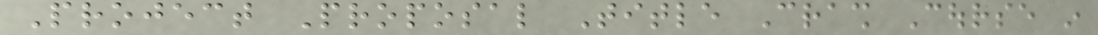Project Proposal Title Crash Course in
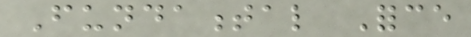Fundamental Force
